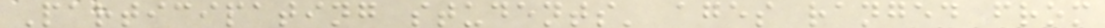Participating students' ages ranged from
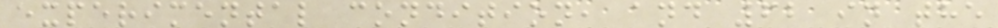experimental condition, and 62 in the
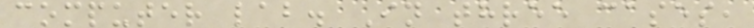computer lab. In three cases,
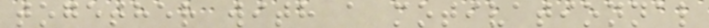together with a motivationnal
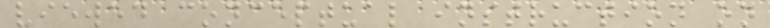viewed conceptual instruction on
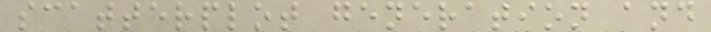scatterplot generation and
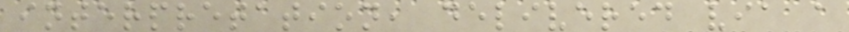interpretation, delivered via a
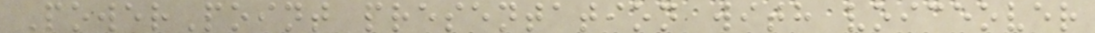PowerPoint presentation with voiceover
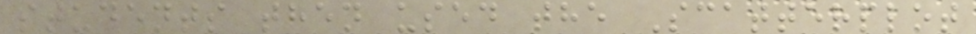students then used the Scatterplot
